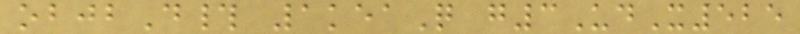objbD# 1keaQ g3UdX525
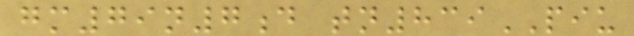gm79n7d tn839PIU
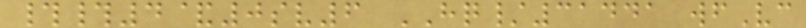##4&0sv6 HQ/31441 wfVc
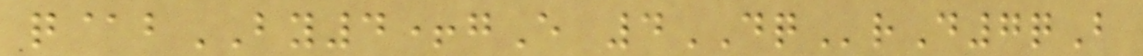q@bBY4+gE 4DQrD7qB
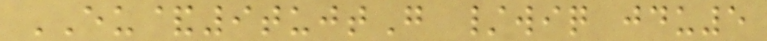EU&9tujtG /wiq jdu5
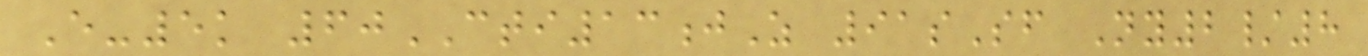E-5k 60CTI13jZ 91sSf Ny2/8
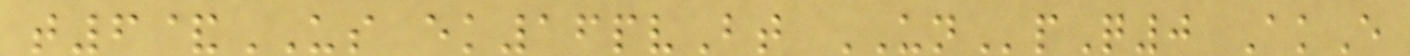t6&US ek16pvBt UNpQ0 AkE
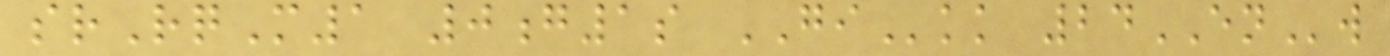srRqM1 0g1s GIkk 24ENw
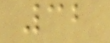32
